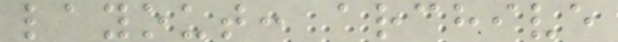layout: archive
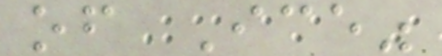of Ice"
